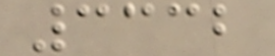3332
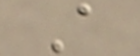A
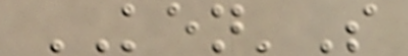KEN'S
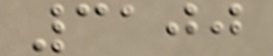3100
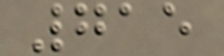715
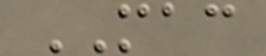MAC
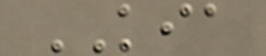KIA
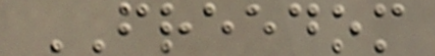FREEDOM
